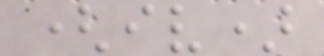(iv)
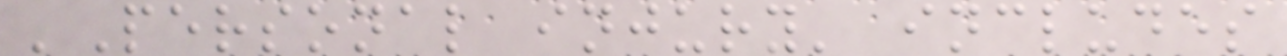'Personal injury' includes
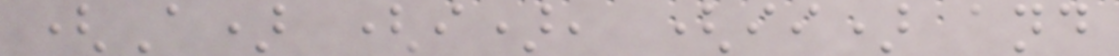(A) (i), (ii) and
